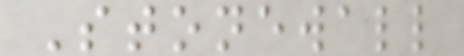Stonewall
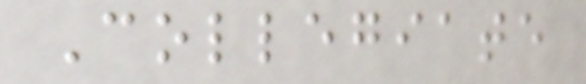Collegiate
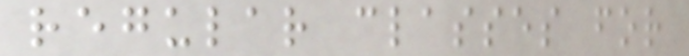regular classes for
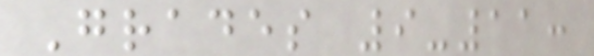Grades 9-11:
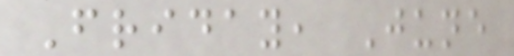Friday, June
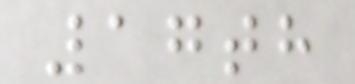17th
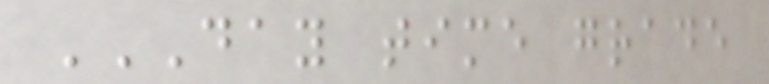DAY TIME GRADE
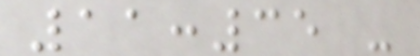11:35 -
